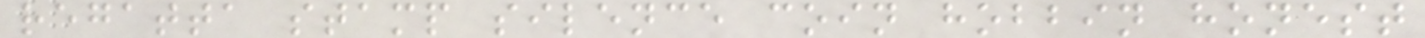regatta stamp silence coin hobbin honest
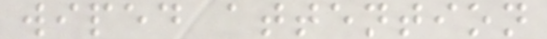wiped attention
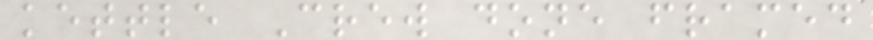kettle Crew done framed
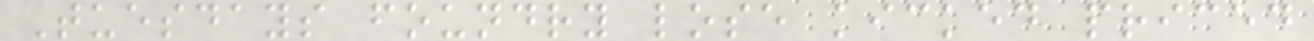Tuesdays foundry lose kicked priced
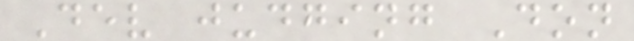Dev judging Don
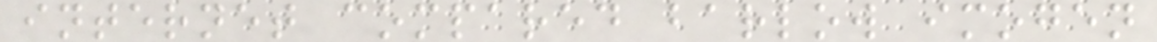internet compared barlow imogen
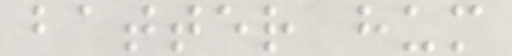batter hum
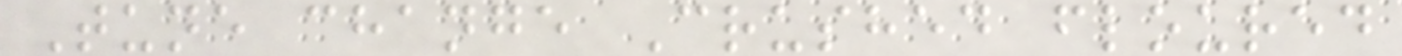Tune change Crushed floured
